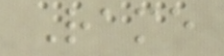Rame
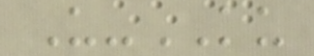U-KU
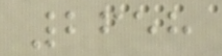2658
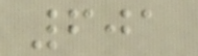601
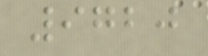9720
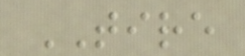TIRE
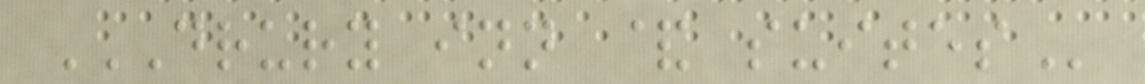DRURY INN & SUITES
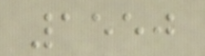1550
